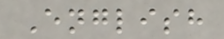English
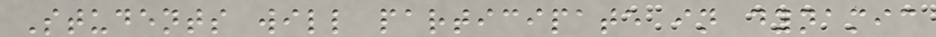Students will participate in dynamic
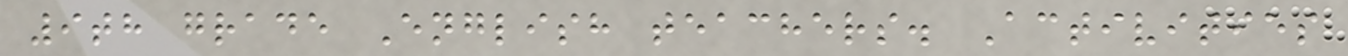9th grade English teachers. Activities
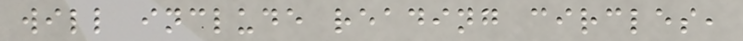will include reading circles,
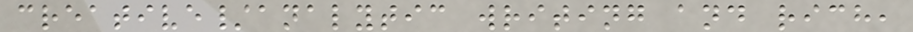creative/analytic writing and rich,
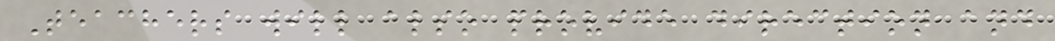Teachers will also provide direction and
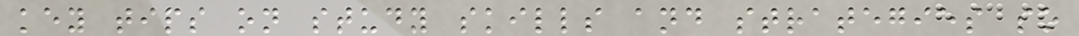key tips on study skills and strategies so
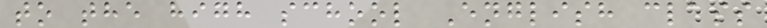to the high school English class
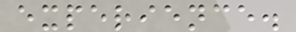experience.
